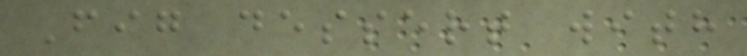Fig dessert with
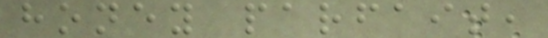honey parfait,
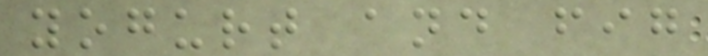yogurt and fig
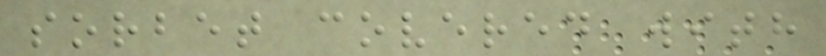sorbet covered with
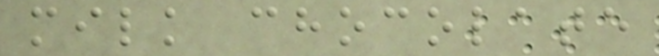milk chocolate
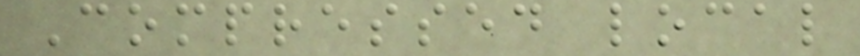Compressed local
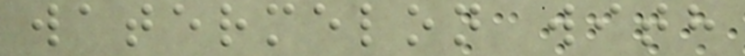watermelon with
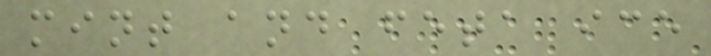mint and feta ice
